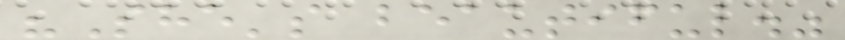"She's beautiful."
